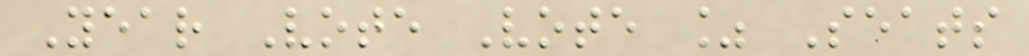Year Vote Vote % Seats
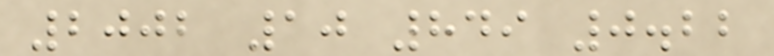2002 10 849 0.22
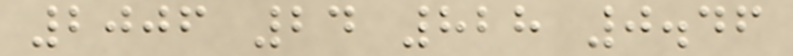2006 24 828 0.46
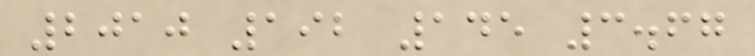2010 192 145 3.67
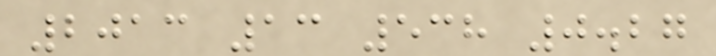2013 13 538 0.27
